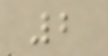2
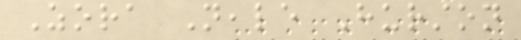Zora Neale Hurston
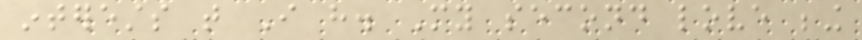interests that I have. My second love being
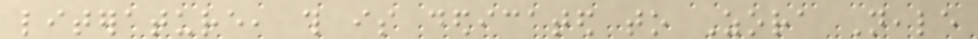literature, this is dedicated to Zora Neale
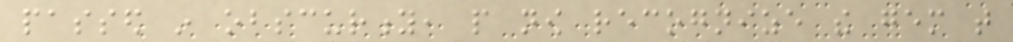passed in obscurity, people now recognize the gem that
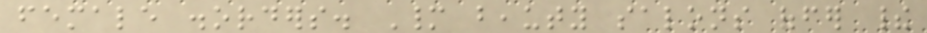female disorders. Many beauty salons offer their
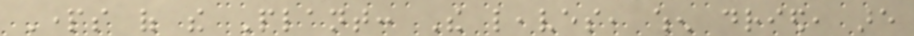Parts of the Plant: The leaves, when dried, are
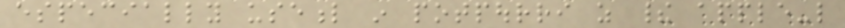especially useful in potpourri as their apple-like
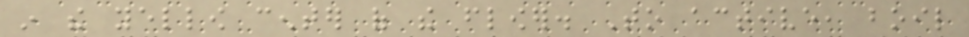in the yellow center of the flower. To active, boil
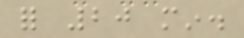for 20 min.
